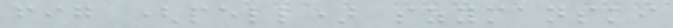fig (pell) szymanski
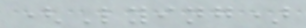(Lying)
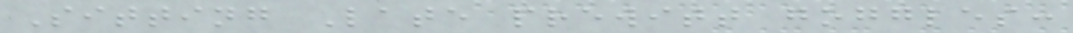Sitting Late prewitt goggles:
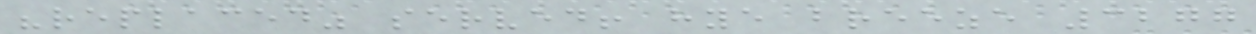"replaced" served! hye breeze 3277
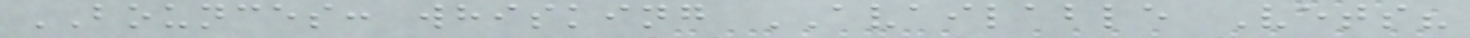BOUNCES: whisking AVAILABLE Vets?
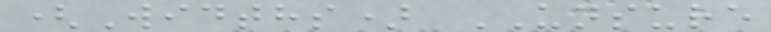(Widths) UNSURE
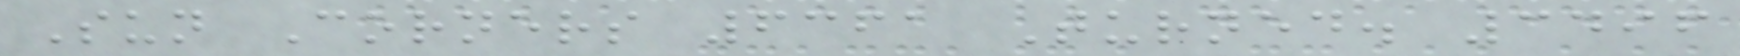Sun Corners 6361 Turned. 3496
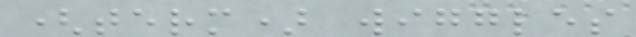(term) wiggles
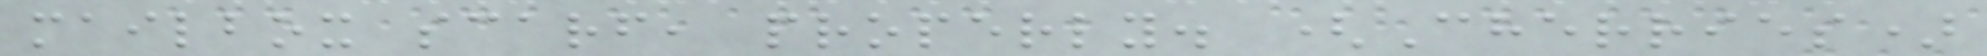mailbox scarf, properly. (Cherries)
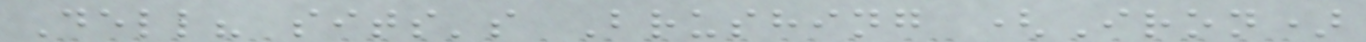Dell? sits's Brushing (Iron)
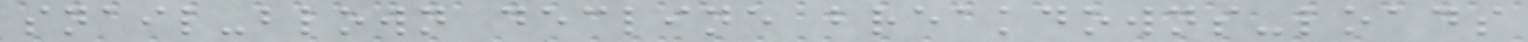snail-blown decline breakdowns-loads
